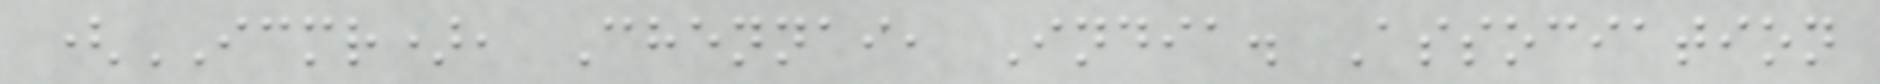(ICMR), Chennai, India. Association
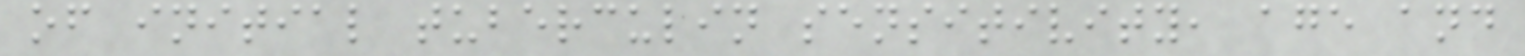of initial tuberculin sensitivity, age and
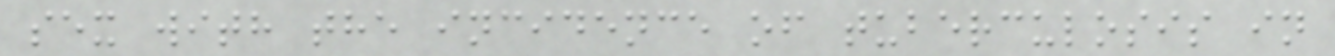sex with the incidence of tuberculosis in
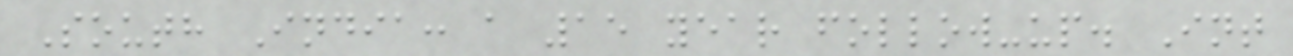South India: a 15 year follow-up. Int
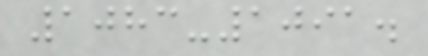1083-1091.
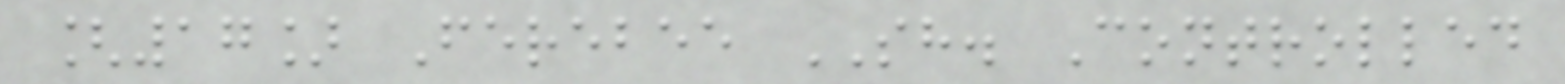[17] Ferebee SH. Controlled
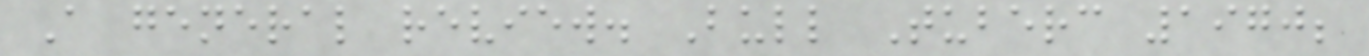A general review. Bull Tuberc 1970;
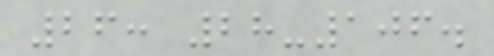26: 28-106.
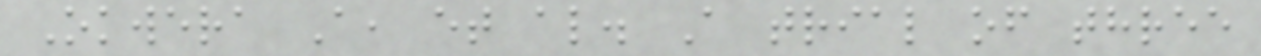Okwera A, et al. A trial of three
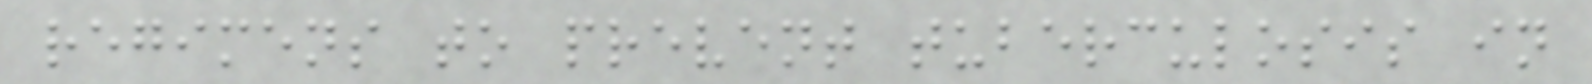regimens to prevent tuberculosis in
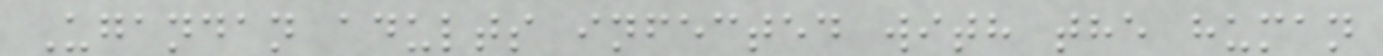Ugandan adults infected with the human
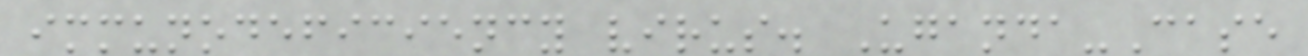immunodeficiency virus. Uganda-Case
